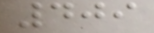409
